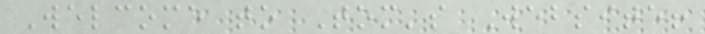Welcome to Tom's Website!
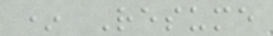* Resume
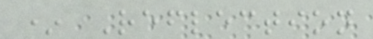* Reflection
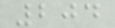204
